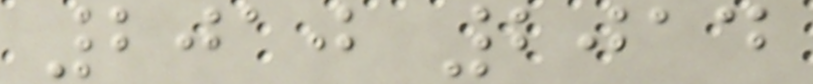2010 2014
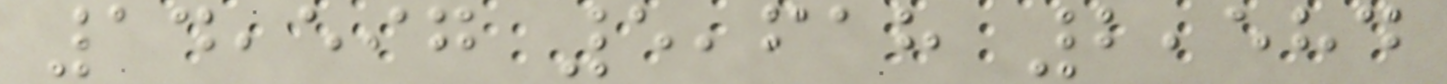14,597 5,618 2,584
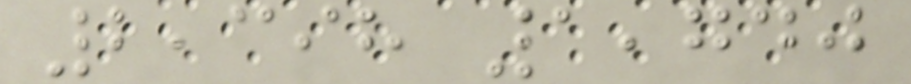2,398 1,740
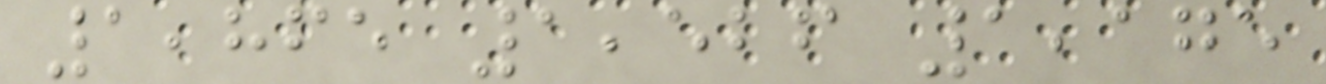1,865 1,526 1,175
